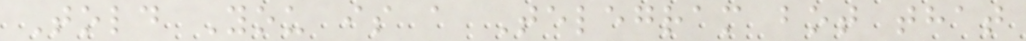Told You is a Telegram bot that
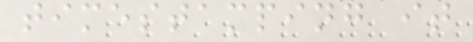timestamping it
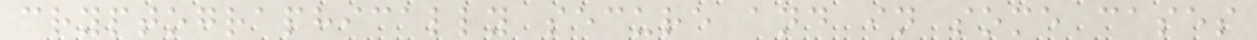cryptographically secure and in some cases
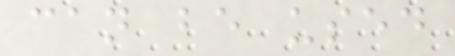can be used
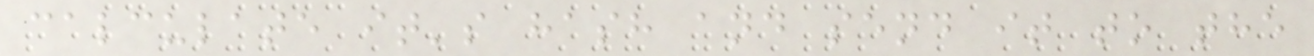calculate it's hash and send it to the
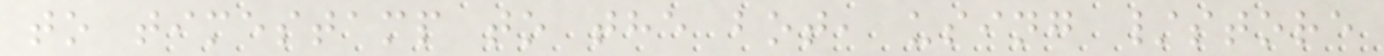to timestamp to the bot, using /store
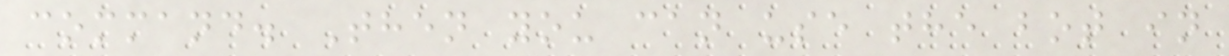command. Then you can use the bot in
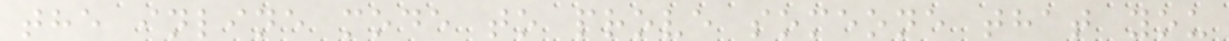the inline mode to prove someone that you
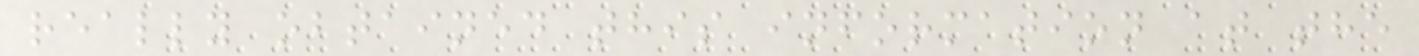really obtained this information at the
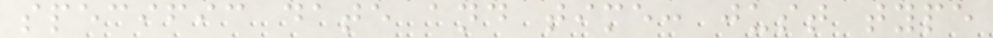specific date and time: just type
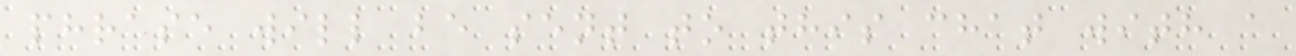phrase will be sent to this chat with a
